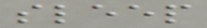sleep
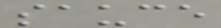sauce
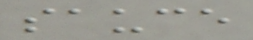sauce
